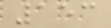153
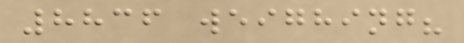8836 weighing?
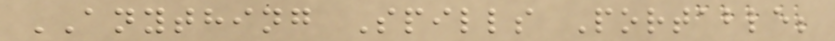ANYTHING Spills Portable;
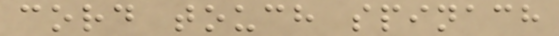cord touch spinach
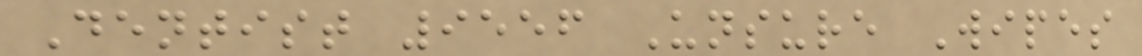Dentist 9556 Unsure Wipes
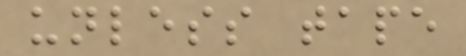unless tape
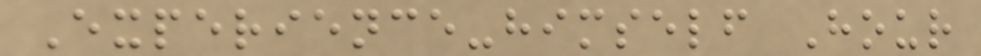Experience-himself Hour
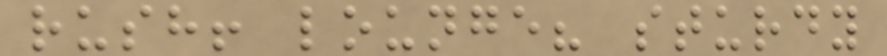rush! lounge? sturdy
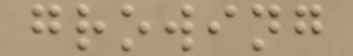growing
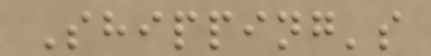Shipping's
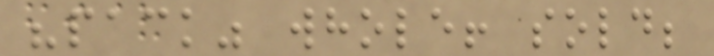"pack" whole! sold;
